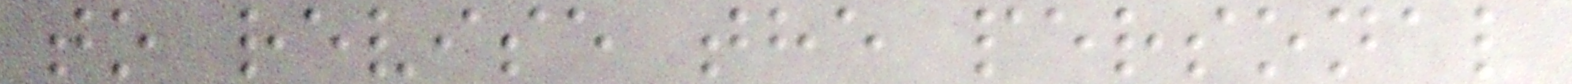to revise the personal
